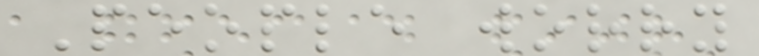People worry
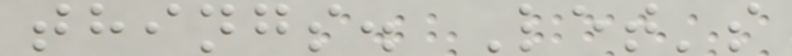things. Let's
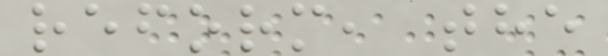reform, the
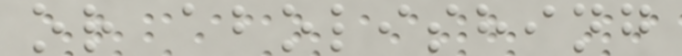or abolishing
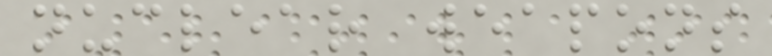nuclear weapons
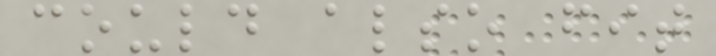could also fit
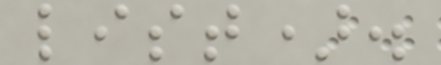list).
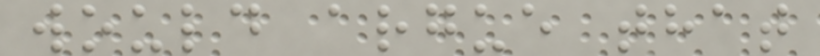would argue that
